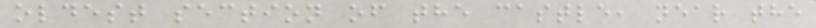oldest section of the castle, near the
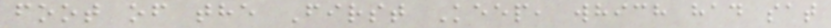foot of the First Keep, which had sat
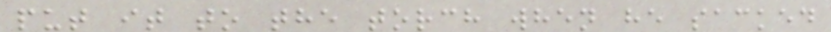put it to the torch when he sacked
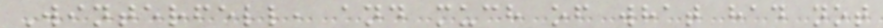Winterfell, and much of what had not
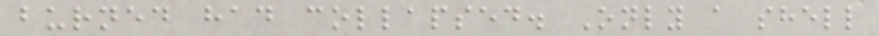burned had collapsed. Only a shell
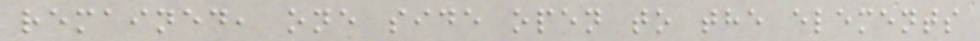remained, one side open to the elements
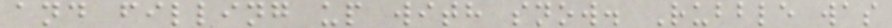and filling up with snow. Rubble was
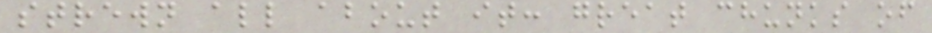strewn all about it: great chunks of
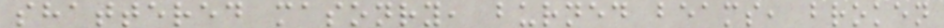shattered masonry, burned beams, broken
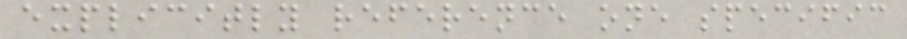explicitly reference one specific
